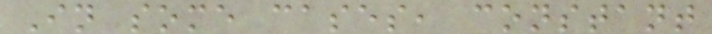In some cases, constant
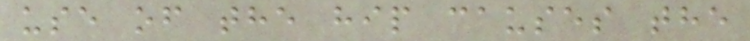use of the hip causes the
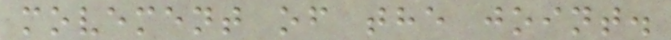movement of the joint.
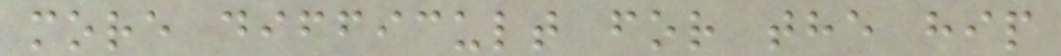more difficult for the hip
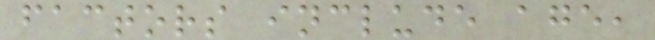factors include age,
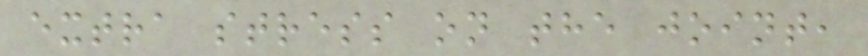extra stress on the joint,
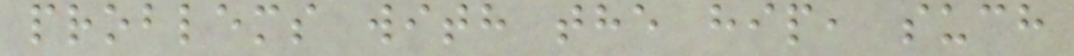problems with the hip, such
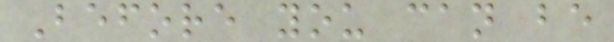Before you can be
